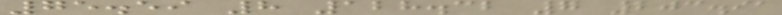75.59 8 128.32 7 203.91
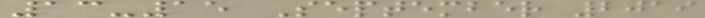13-15 September 2019
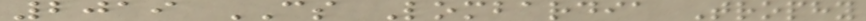2019 CS Lombardia Trophy
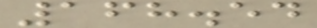168.54
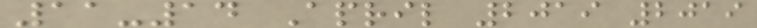11-14 April 2019 2019
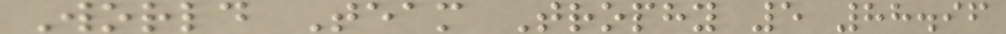World Team Trophy 5 88.96
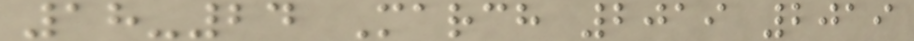18-24 March 2019 2019
